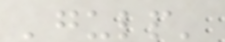'gulp'
